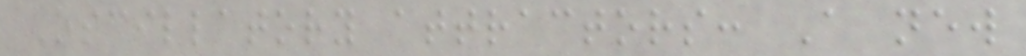Oscillatory attractors: A new
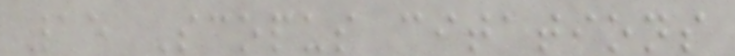15 Scopus citations
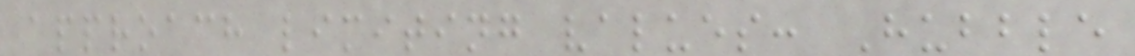approach limiting values: Hubble
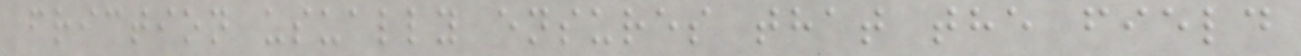friction usually ensures that the field
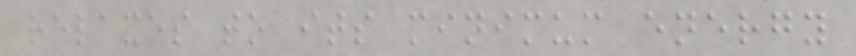relaxes to its minimum energy
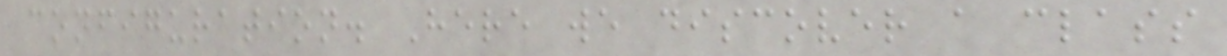configuration. Here we discover a class
